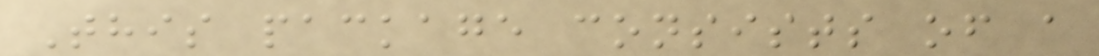This package consists of a
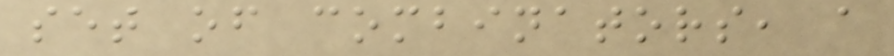set of combinators, a
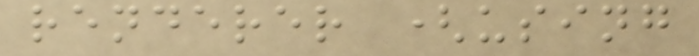renderer (using
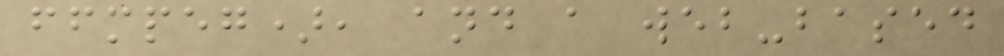ffmpeg), and a web-based
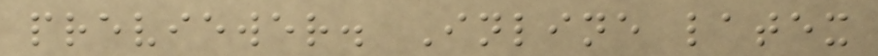previewer. Inline latex
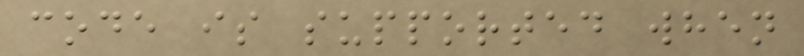code is supported when
